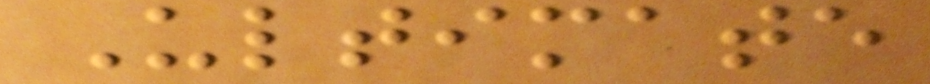Ultimate
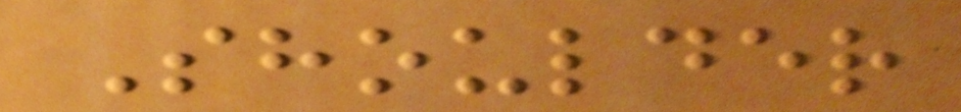Shoulder
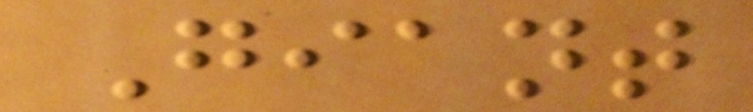Giant
